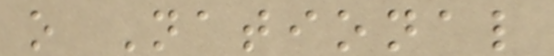o National
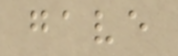gave
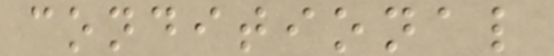conditional
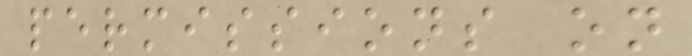permissions on
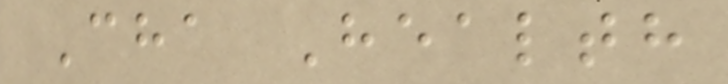Cha Health
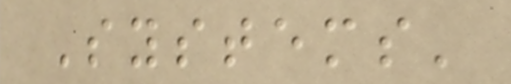Systems'
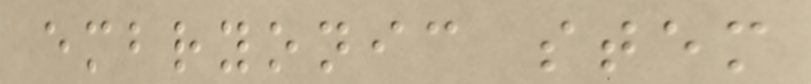embryonic stem
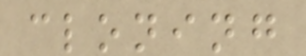cloning
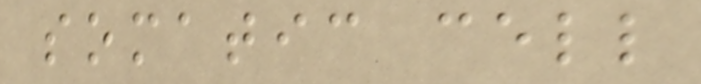somatic cell
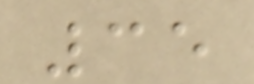35
